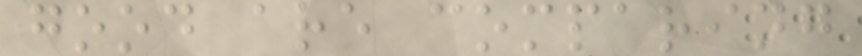good are comparing
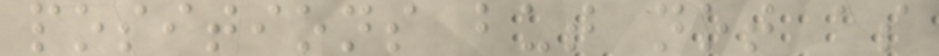positions but not as
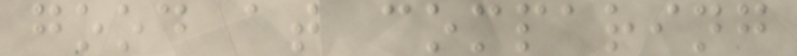good at comparing
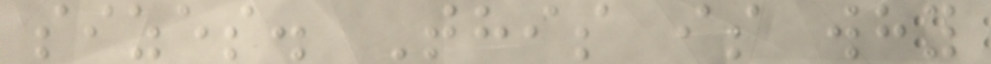sizes. This is why
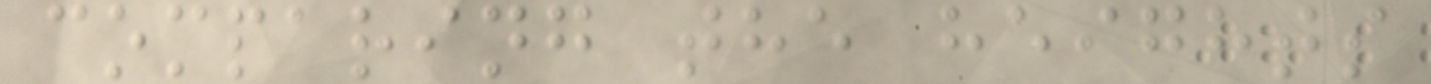comparing the heights
